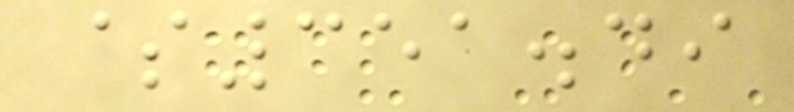$351.49
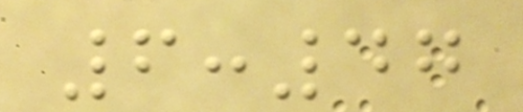6:47
